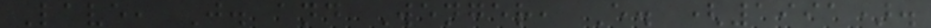Lave, J. and Wenger, E. (1991).
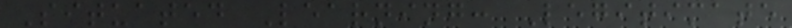Situated Learning: Legitimate
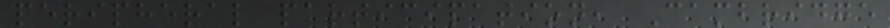peripheral participation, Cambridge
